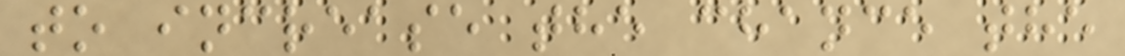to increase the chance the
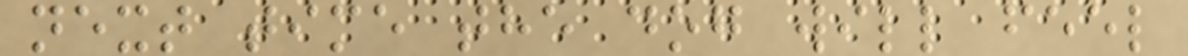next time the dog will feel
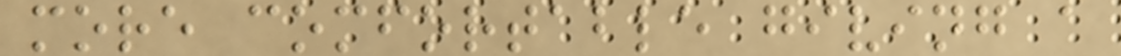more comfortable giving a
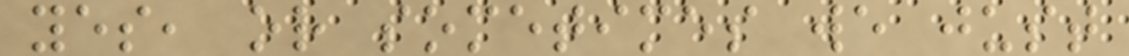yes, or sometimes we just
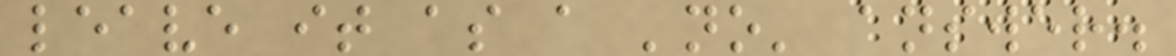leave it as a 'no' answer.
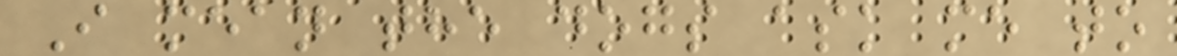I mean the dogs ask me to
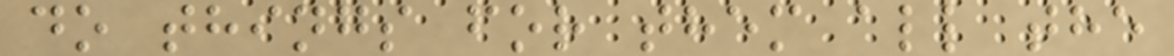do things for them all the
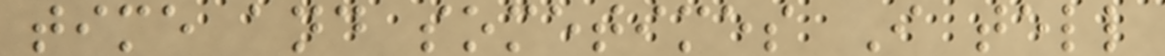time and sometimes I tell
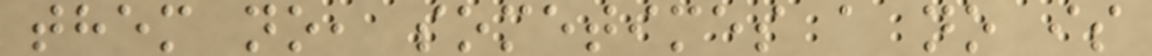them no, sometimes a no is
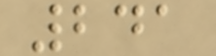241
